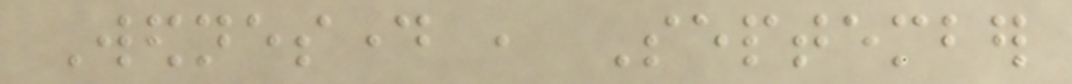Wednesday , September
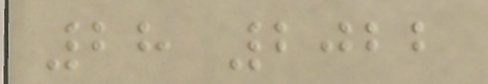28 2022
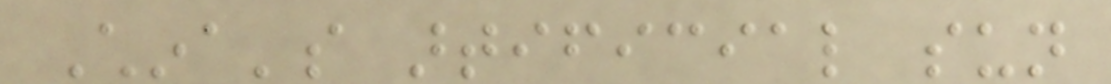China's artificial sun
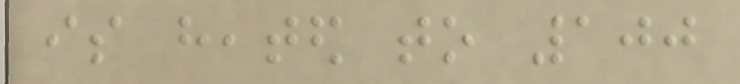is heated to 100
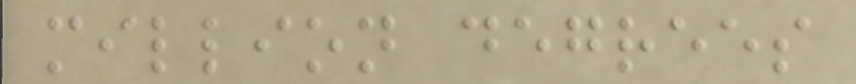million degrees
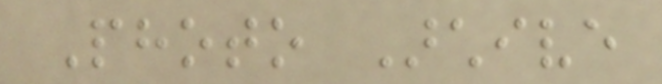Photo Archive
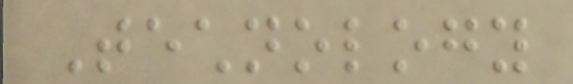Technology
